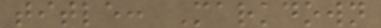title: Markdown
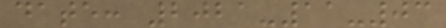date: 2021-11-03
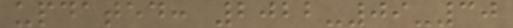updated: 2022-09-30
